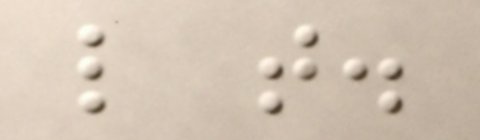like that.
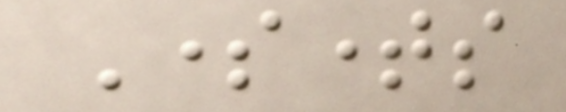Sometimes
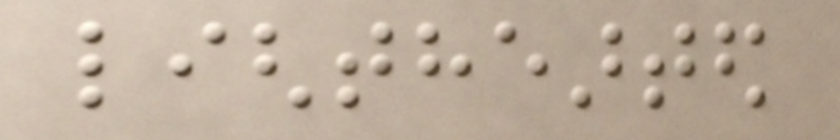lighthearted
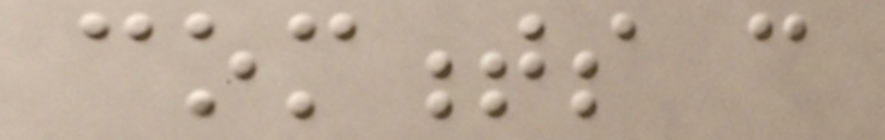comments can
